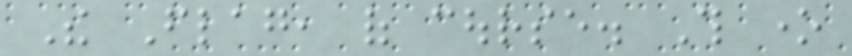The Flag, of course. This one
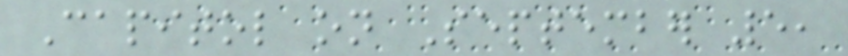Capitol on September 5,
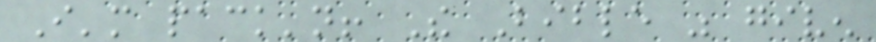I'm pack'n! The Bible was given
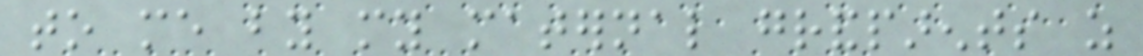to me by my maternal grandparents as
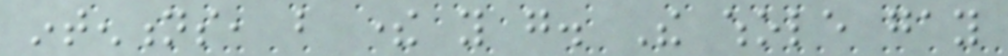intentions, but there you go. The whole gay
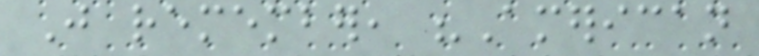Just remember, "American
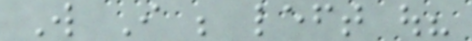Will I be left out?
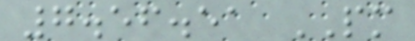7.56.51 PM
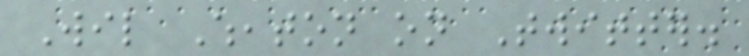Wil Wheaton on Twitter.
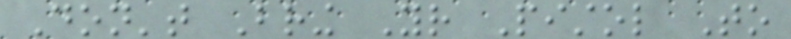Don't Bring Your Pistol To
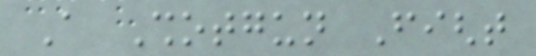A Shotgun Fight
